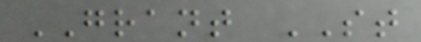GRANT ST
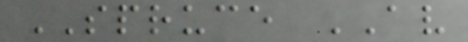SPRUCE AV
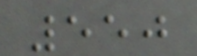550
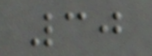30
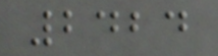2424
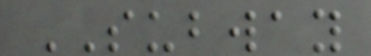SUBWAY
